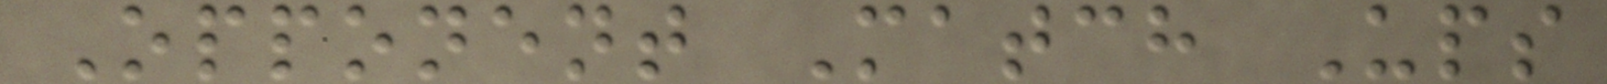Opponent Match Ups
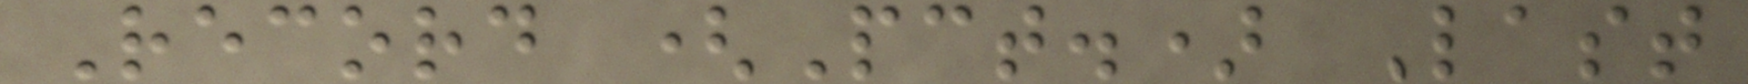Record (Pct.) Last
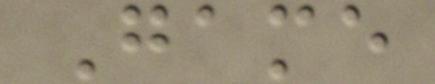Game
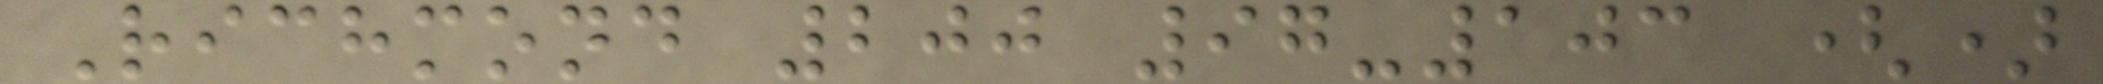Richmond 200 97-103 ()
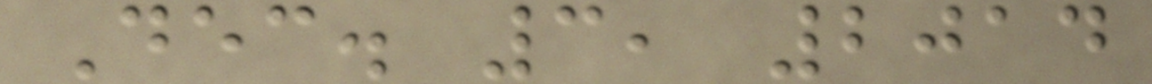Dec. 3, 2014
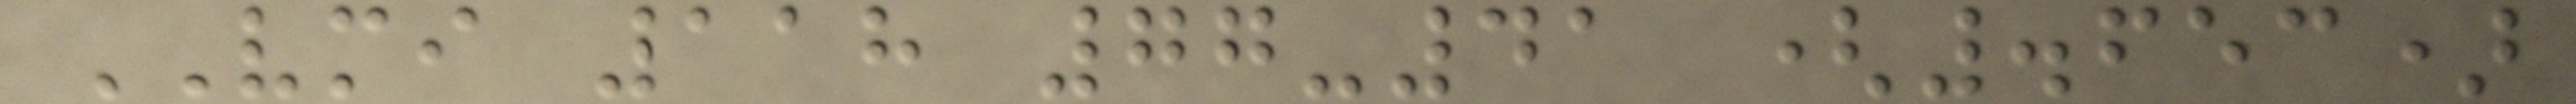VMI 118 77-41 (.653)
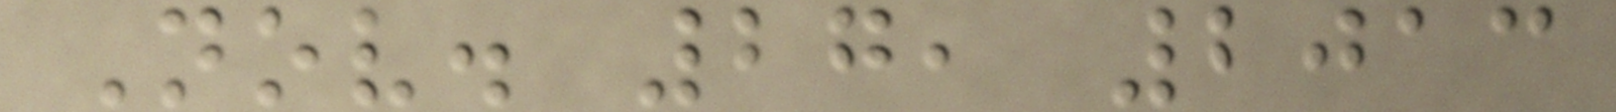Nov. 27, 2013
